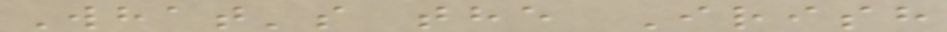What's the Irish
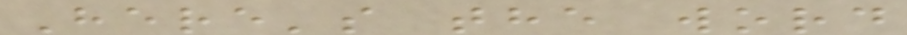Here's the word
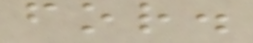for.
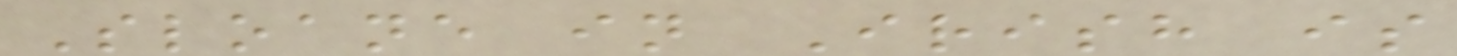Sloane in Irish is
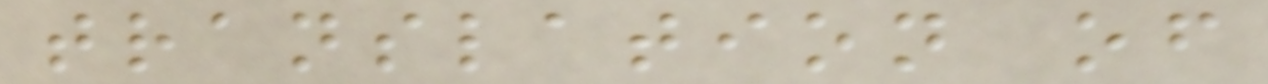translation of
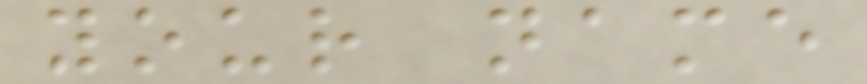your name
